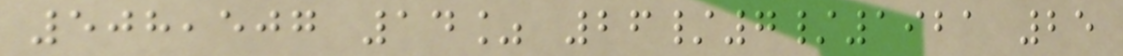508,507 14% 26/7/1921 25
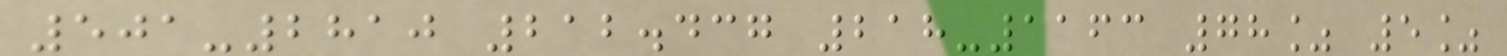501-2810 212.437 218-1163 78% 5%
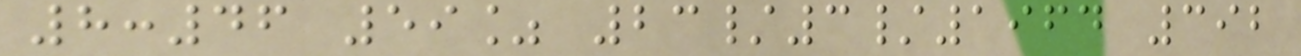8:46 59% 23/3/1964 392
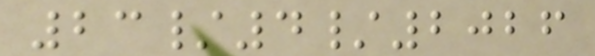23/4/2026
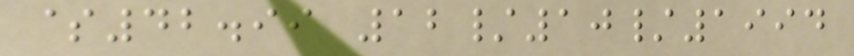$42.99 12/10/1994
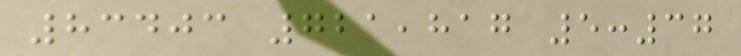83403 721,817 5:37
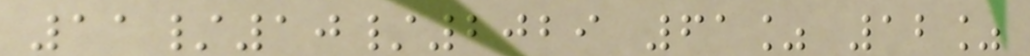11/10/2029 61% 12%
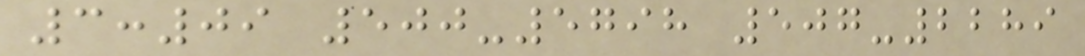3:09 500-5798 507-2289
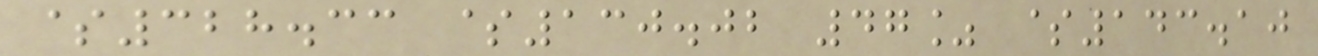$328.33 $130.02 47% $143.10
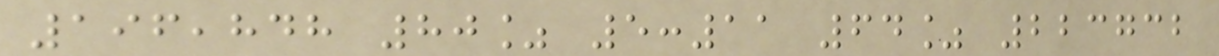196,848 80% 5:11 64% 223732
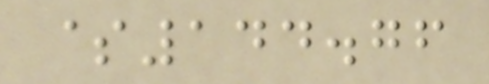$144.76
